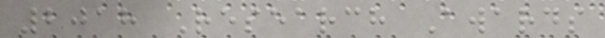2018 Research Awards
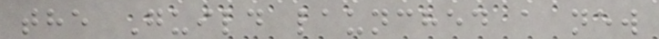the Guild launched a new
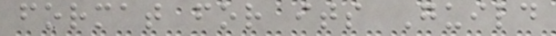format for its Guild
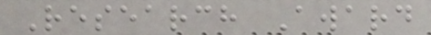Research Award
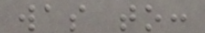was to:
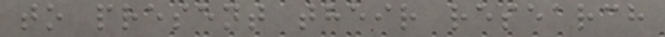to present their research
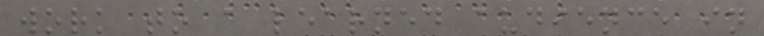work to a learned audience in
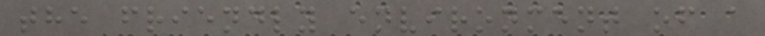the friendly environment of a
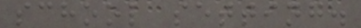school setting.
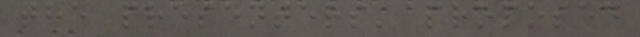the presenters' proposed
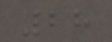28
